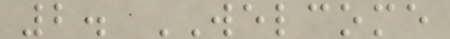2. WELCOME
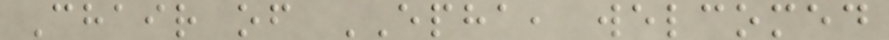Chair of EPHA, welcomed
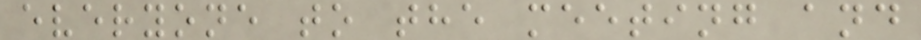everyone to the meeting and
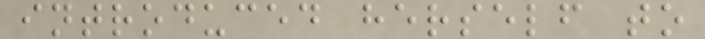introduced herself to
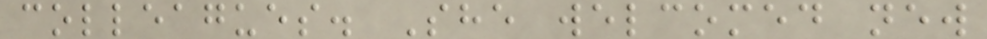colleagues. She welcomed new
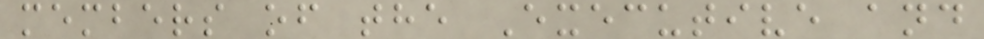members of the Executive and
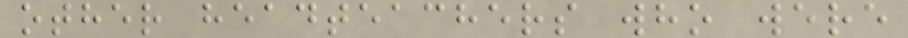other headteachers who were
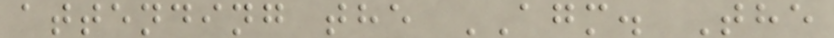attending the AGM. The
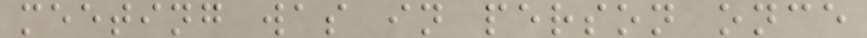meeting was in person once
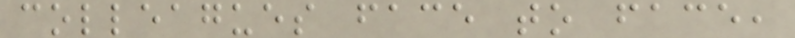colleagues face to face,
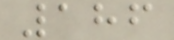186
